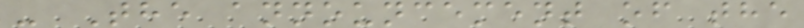- The announcement of the
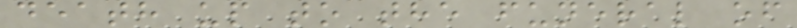death up to the funeral of
